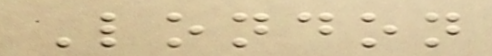London
